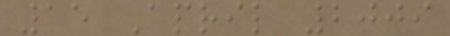15 April 2009
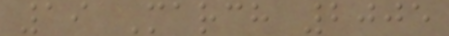19 March 2005
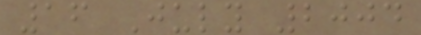16 July 2004
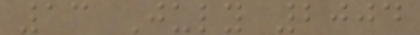13 July 2004
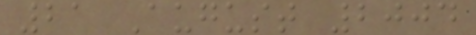21 August 2004
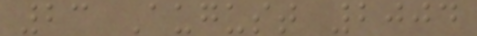23 August 2004
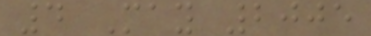4 May 2005
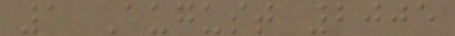1 August 2005
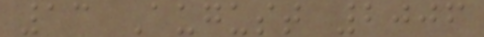13 August 2006
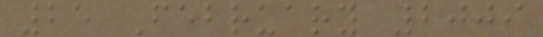25 February 2009
